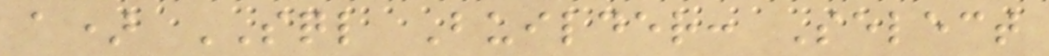a) SQL Builder: Select
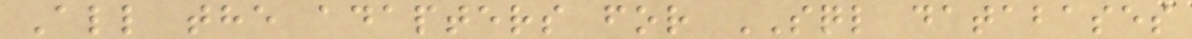All the adapters for SQL databases
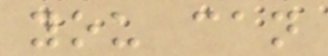you can
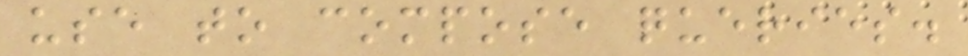use to compose queries.
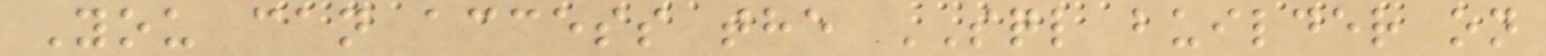You can access the SQL builder on
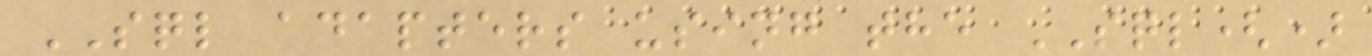SQL adapters using the SQL()
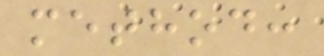method:
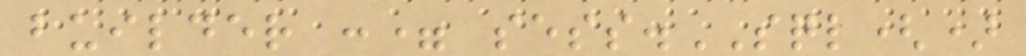builder := sess.SQL()
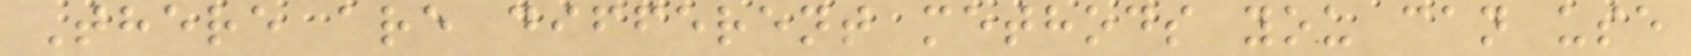There are different methods you can use
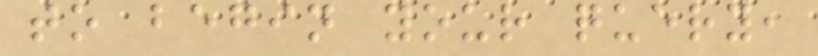to begin your query,
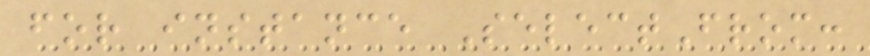for instance SelectFrom:
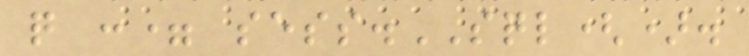q := sess.SQL().
